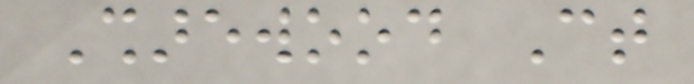Sharewood Ct
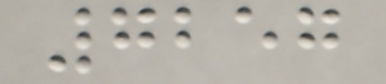7257
